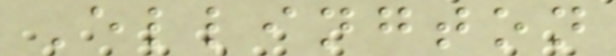Ellington
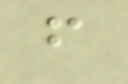f
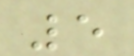5
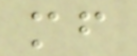mf
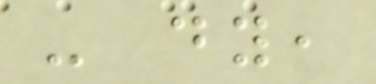- dy,
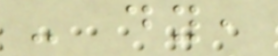- dy,
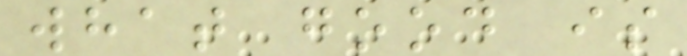what good is
